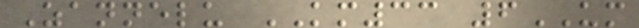Zannelu KM33 6UM
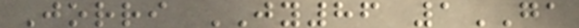Jorri JY86 1GA
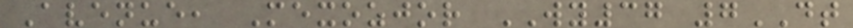Avenue, Mexozjor WY37 7DT
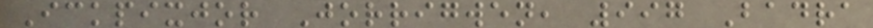Ickpixjor Jorrigwen, 997 Badra
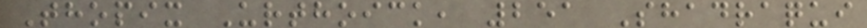Thopix Urthoick, 251 Shadraqui
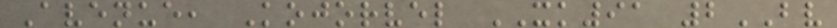Avenue, Kojorvel XK91 2BV
